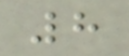8
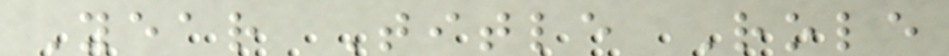Year Title Role
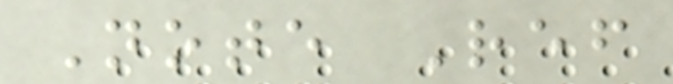Note Ref
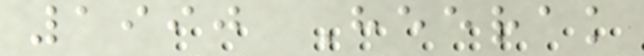1990 Heerak
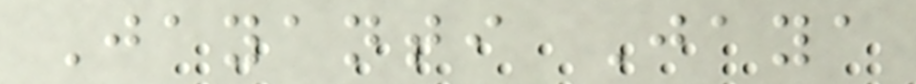Jayanti Jaya
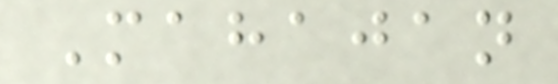Mahajan
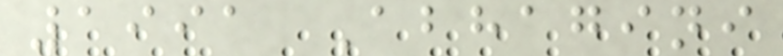1991 Abhagini
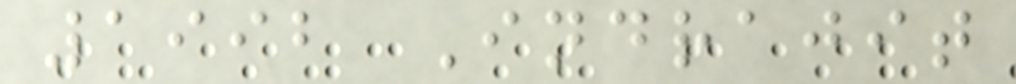1992 Indrajit
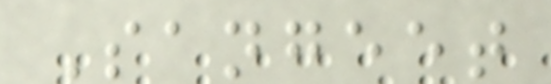Sangeet
